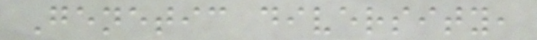Genetic diversity,
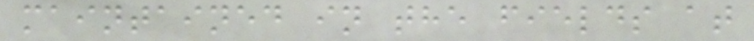maintained in the fields at
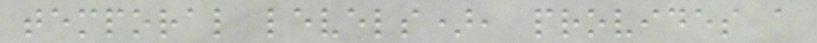temporal levels), provides a
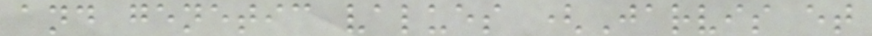and genetic values (Jarvis et
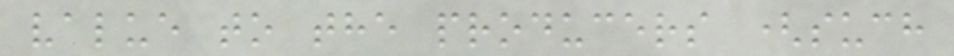value to the producers (such
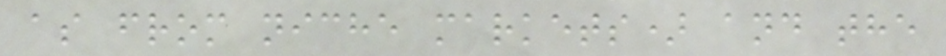as from niche markets) and the
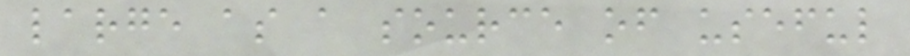large as a source of useful
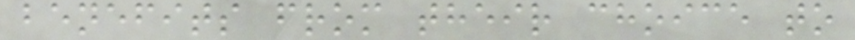benefits from their choice to
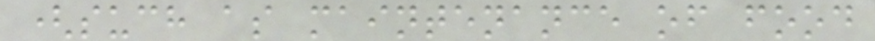(such as maintenance of food
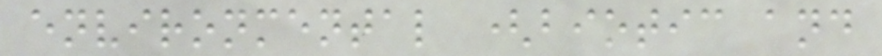environmental (biotic and
